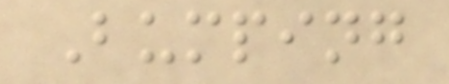Bumping
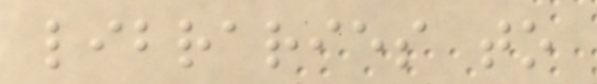libraries to
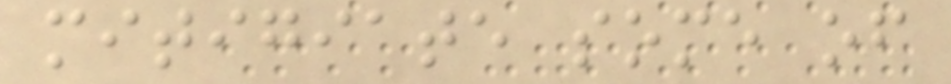mitigiate some of
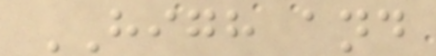HIGH and
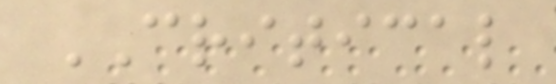CRITICAL
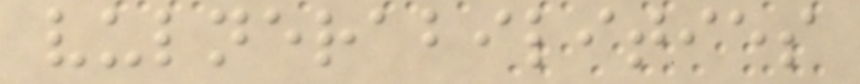vulnerabilities
